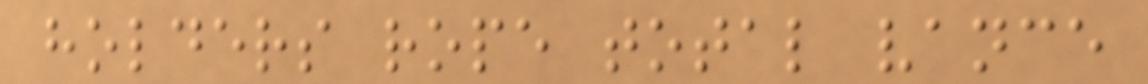holders rope total vance
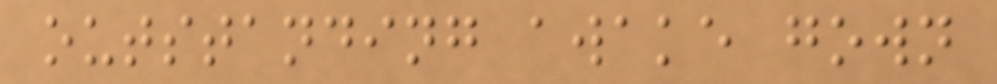outstanding awake gown
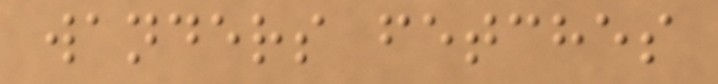wanders fetches
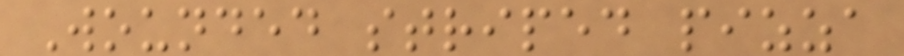Wounded striped pizza
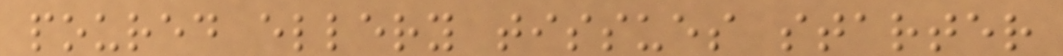poured ellery tissues starter
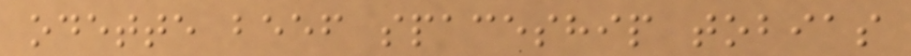odette beef spaceship tobias
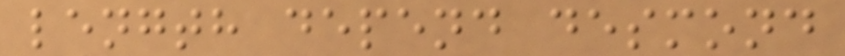length depend desmond
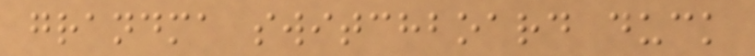grandma switchboard duck
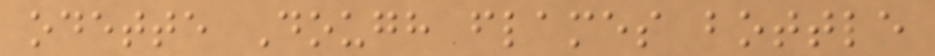odette Dough flames bottle
